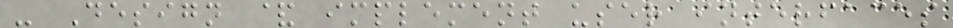- Design & implement user interfaces
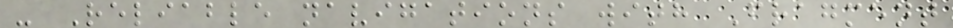- Reliable navigations with Fragment
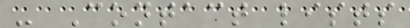- Contact lists
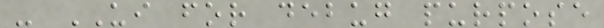- UI for debug purpose
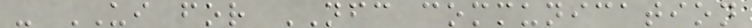- UI for NFC communication
